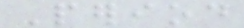Period
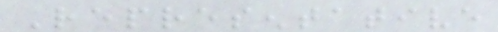Representative
